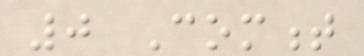0 Comment
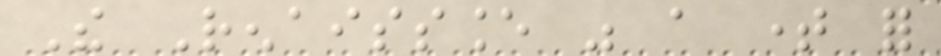The Renaissance was a time for
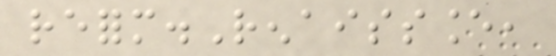reform.Renaissance,
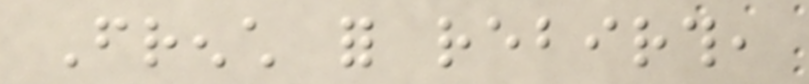French for rebirth,
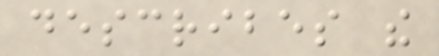describes the
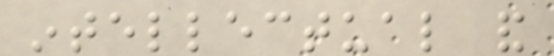intellectual and
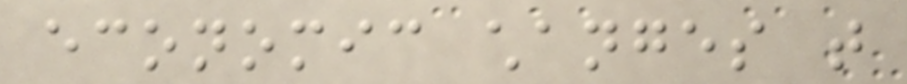economic changes that
